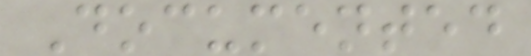Documented
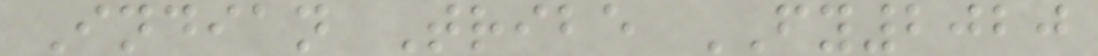Indian Tribe FY2020
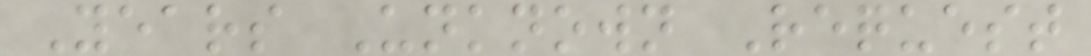Years Unknown Request
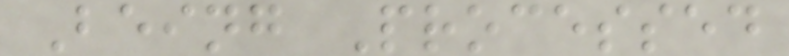Being Processed
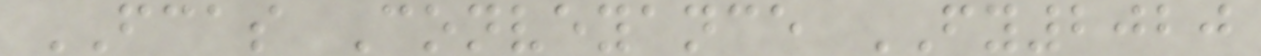FCAS Conveyance FY2020
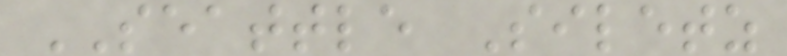SEATTLE Siletz
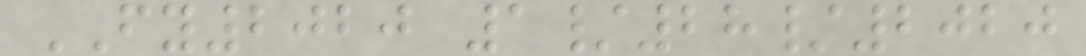FY2020 1/28/2020
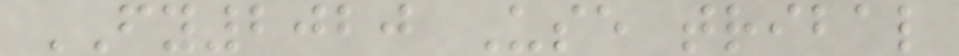FY2020 Use tribal
